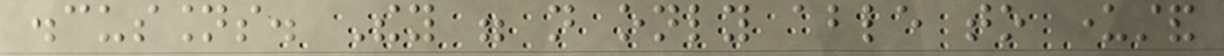discussions. They were not only able to understand
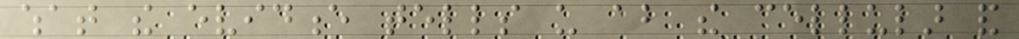what the evidence tells us about the cellular and
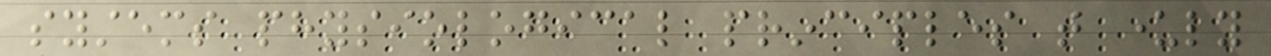systems physiological principles that underly
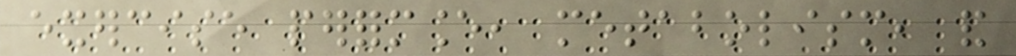exercise performance, metabolism, and
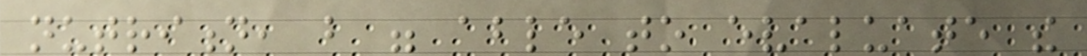nutrition, but were able to evaluate the
